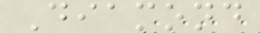Diamond
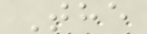The
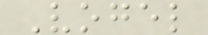Vogel
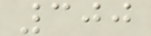300
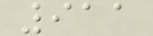911
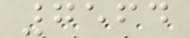7564
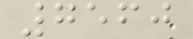7560
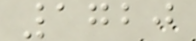1720
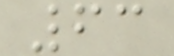63
